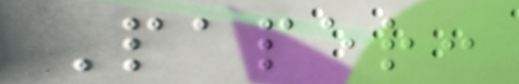Paper:
